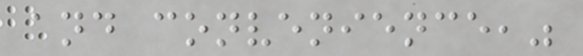and convenience,"
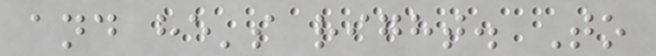and he's right. To
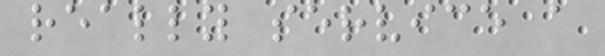really service a
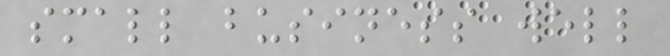small business well
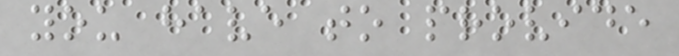you have to provide
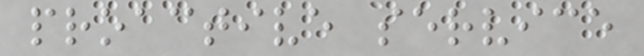proactive service
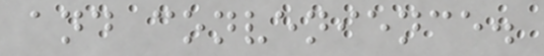and convenience.
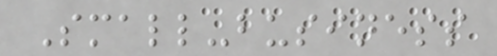Small-business
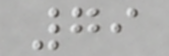79
